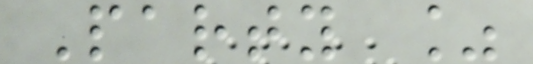Party %
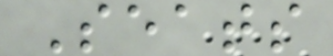Seats
